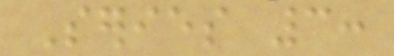Series 3:
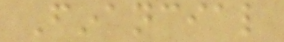Financial
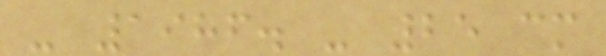- 1986. - 25 cm
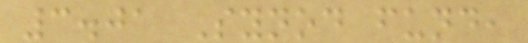3.01 Synod fund,
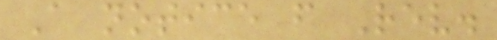A notice from Rev.
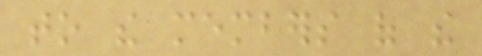to the members of the
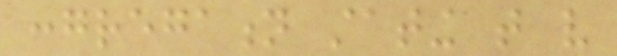congregation stating that very
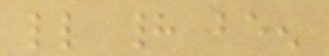little had been
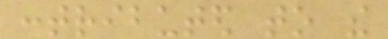contributed to the
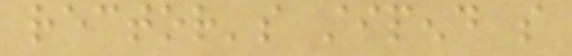rector's stipend so
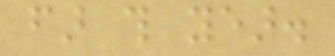far this year.
